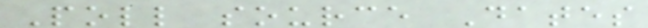Poll source Dates
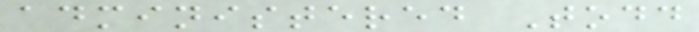administered Todd
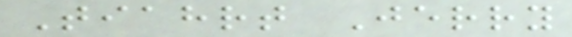Tiahrt Jerry
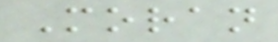Moran
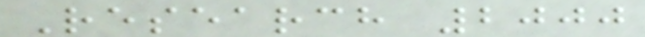Research 2000
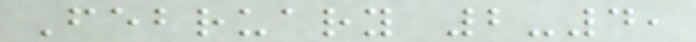February 2-4,
